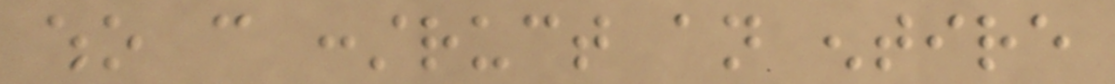who can construct an entire
